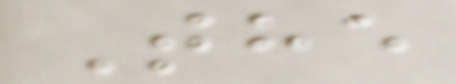The
